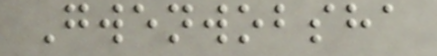Gwenwobsha
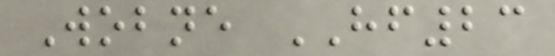Wobne HF23
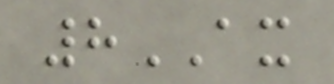8AX
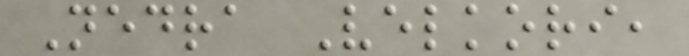Nedra Velkori,
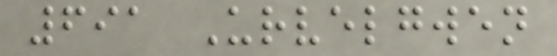691 Urvelgwen
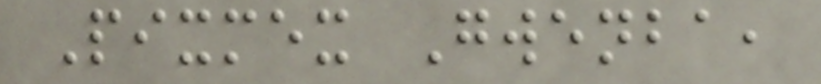Pixmex Gwenba,
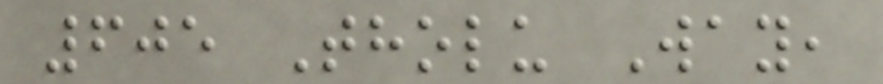605 Tholu Way,
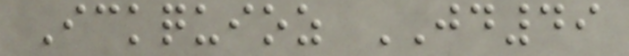Ickquioz JD49
